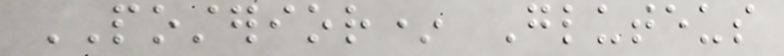POSTERIOR* Gluteus
